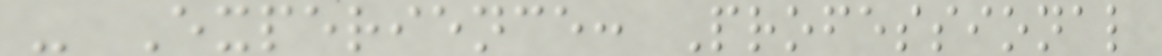- Experience: Professional
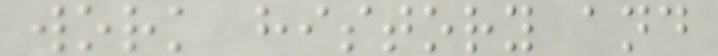work history and
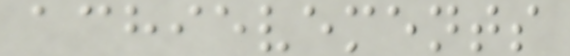achievements
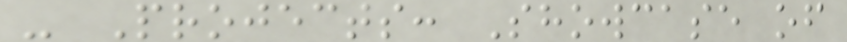- Projects: Showcase of
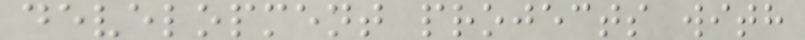development projects with
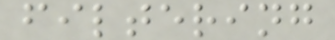filtering
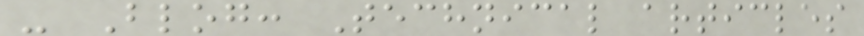- Blog: Technical articles
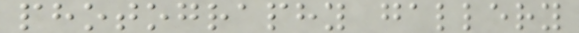photography gallery
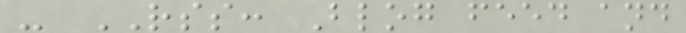- RSS: Blog feed and
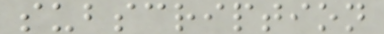subscription
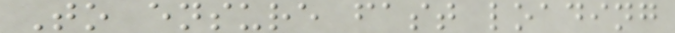To ensure fast loading
